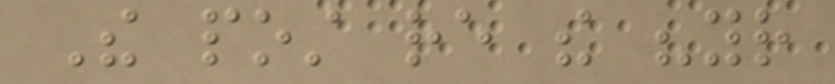The post re the "your
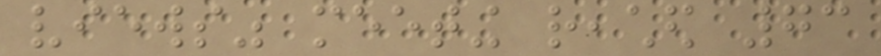views" meeting reached 73
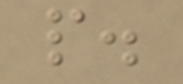people.
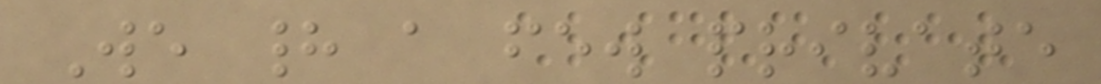We had a few private
